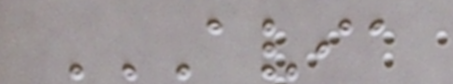AVIA
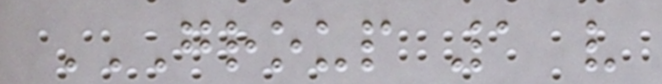GROUP 1 V
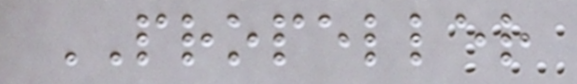PROPELLER
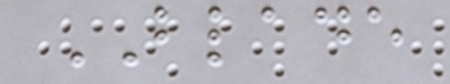BLADE
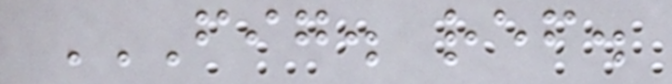FIG. REF.
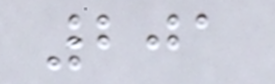201
